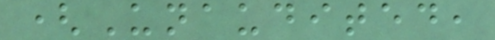(Unaudited,
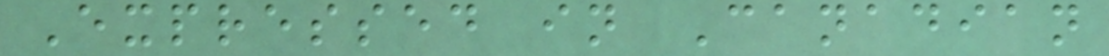Expressed in Canadian
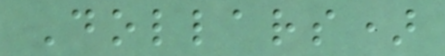Dollars)
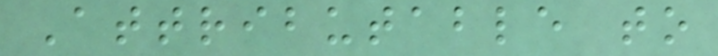Attributable to
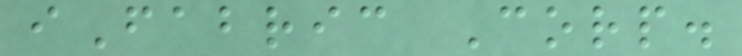iFabric Corp.
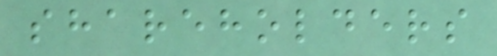shareholders
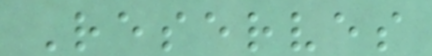Reserves
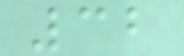32
